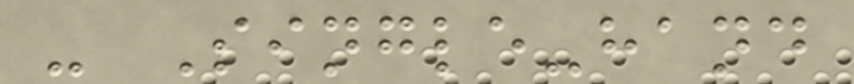- Single-hand
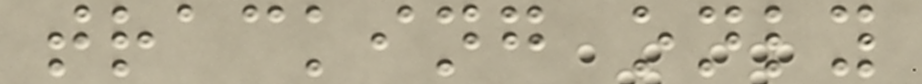tracking only
